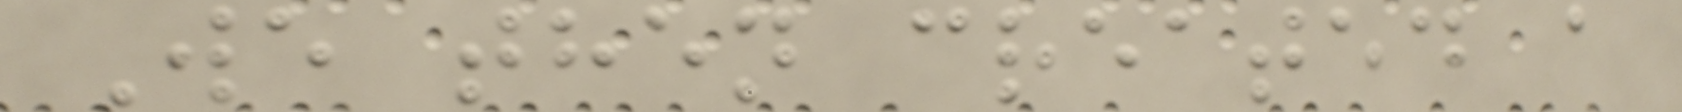We then created a
